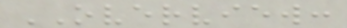OVERVIEW:
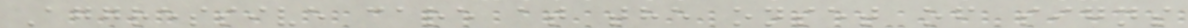Aggressive care at the onset of signs
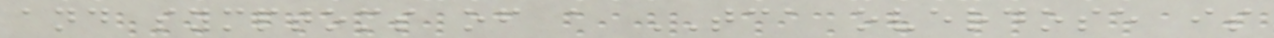and symptoms of a TCA overdose is
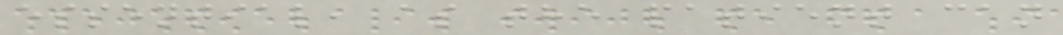essential, as the patient can
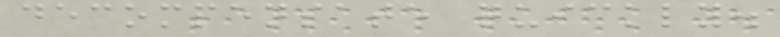decompensate quickly.
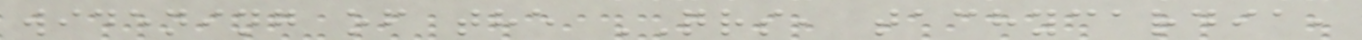widening of the QRS, tachycardia,
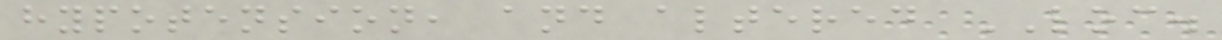hypotension, and altered LOC.
